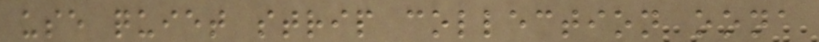use quiet strip collection oona
